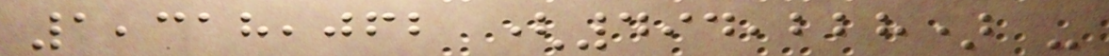1,318,062 (494,228) -
